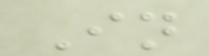In
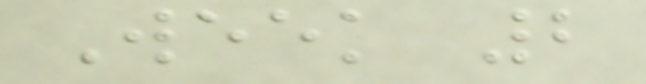Week 2
